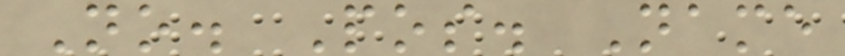No. Pos. Name
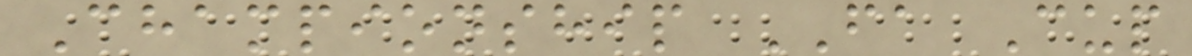Championship FA Cup
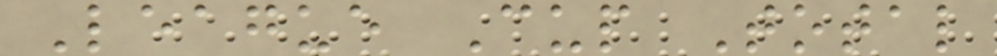League Cup Total
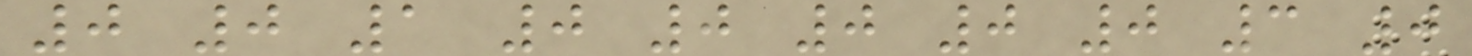0 0 1 0 0 0 0 0 3 0
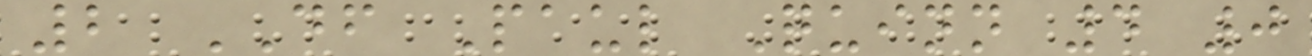2 DF Paul Quinn 4 0
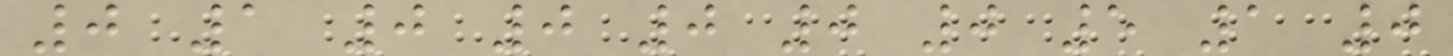0 1 0 0 0 0 0 5 1 0
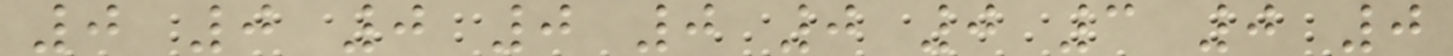0 0 0 0 0 0 0 3 0 0
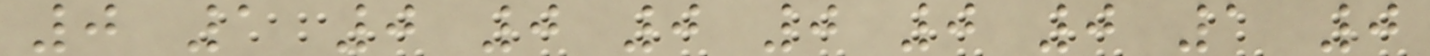0 1 0 0 0 0 0 0 1 0
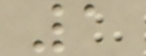1
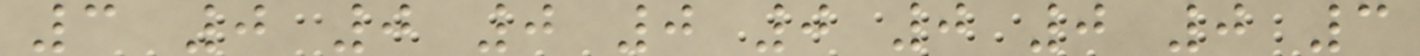3 0 0 0 0 0 0 0 0 3
